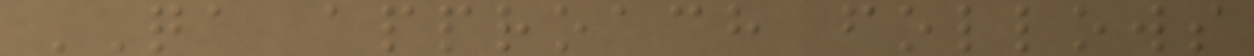QA approach follows
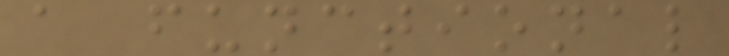a functional
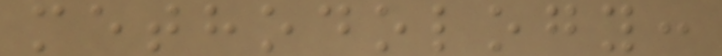methodology:
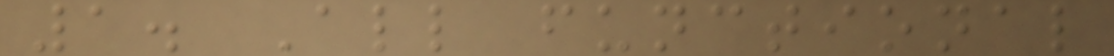1. All functional
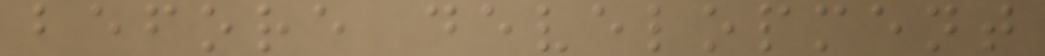before development
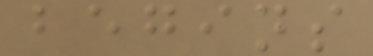begins
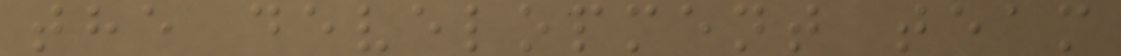the development team
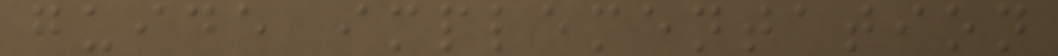guide implementation
